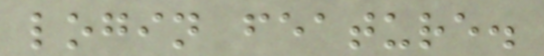login feature.
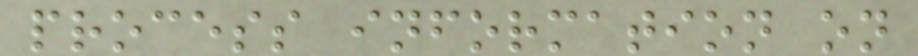process information on
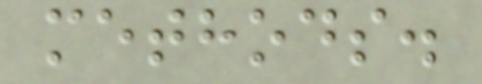methods.
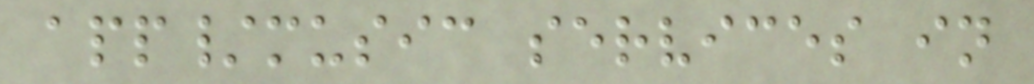app/music services in
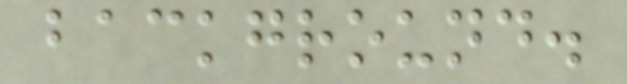background.
